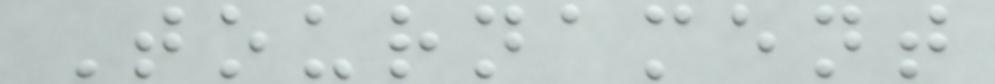Tournament
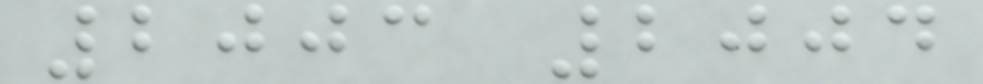2003 2004
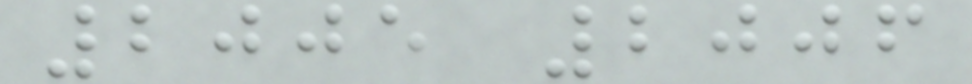2005 2006
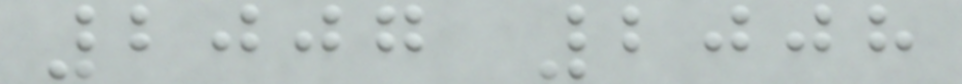2007 2008
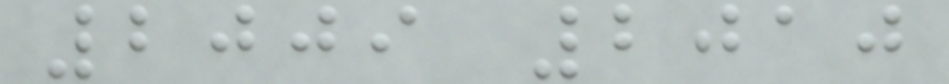2009 2010
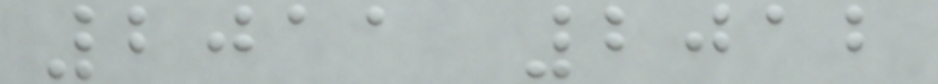2011 2012
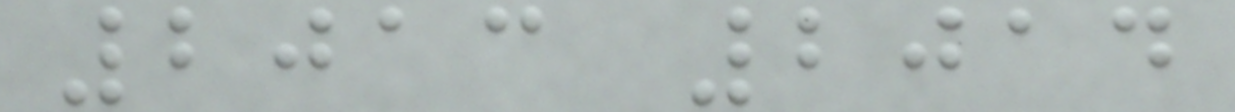2013 2014
